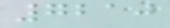7210
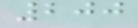200
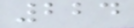224
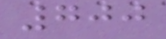700
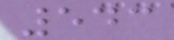543
